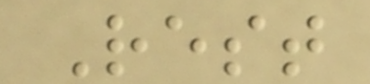Rest
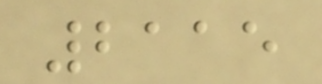2115
